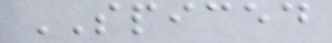SPICED
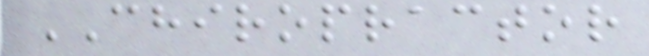CHIROPRACTOR
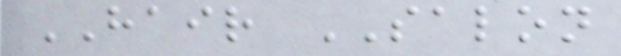HAIR SALON
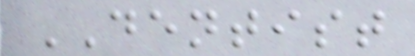DENTIST
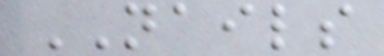NAILS
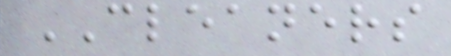CLEANERS
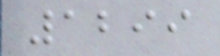1299
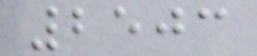2503
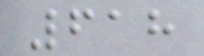618
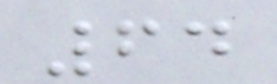64
